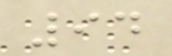94
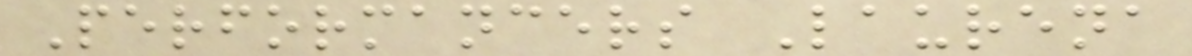Performancers Laurena
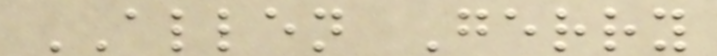ALLEN Gerry
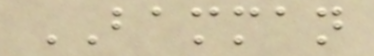BAMMAN
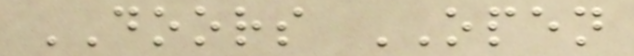DOORS OPEN
